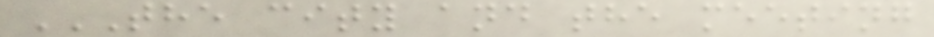THE CITY AND THE MEETING
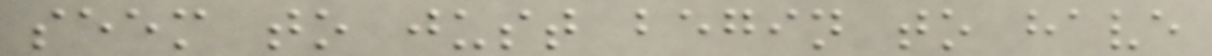seem to just begin to have
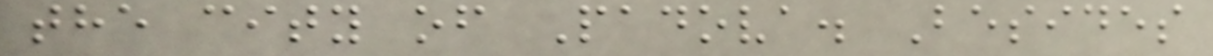the city of Padova. Besides
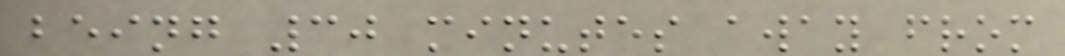being 30 minutes away from
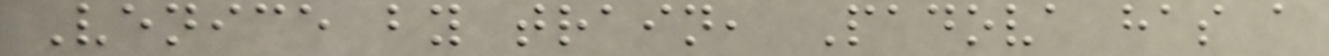Venice by train, Padova has a
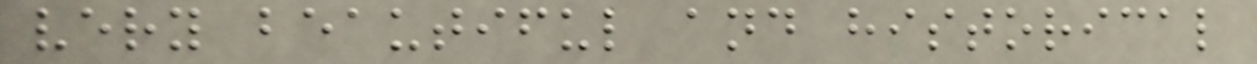very beautiful and historical
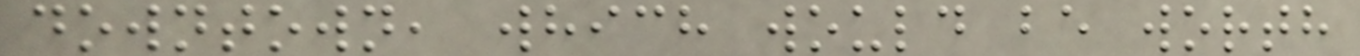downtown, which would be worth
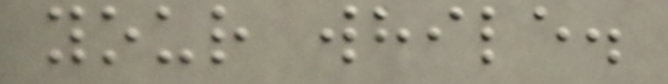your while.
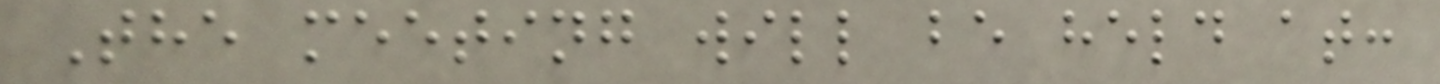The meeting will be held at:
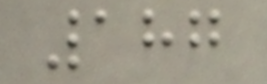187
